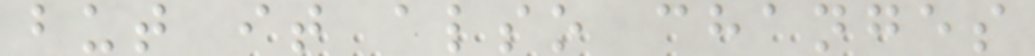but it also changes
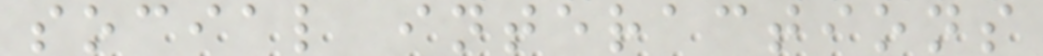social interactions
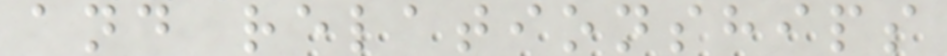and relationships
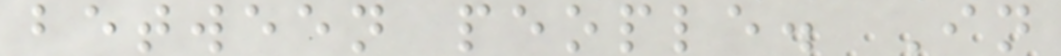between people. In
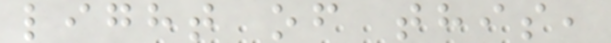light of this,
